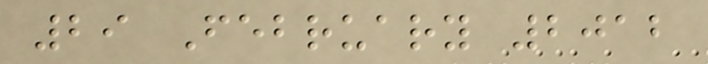29 February 2012
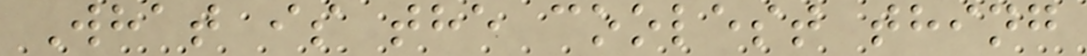What is the coolest thing
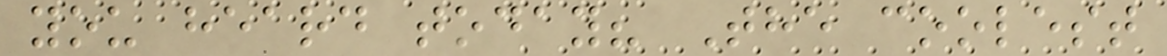you heard today? The coolest
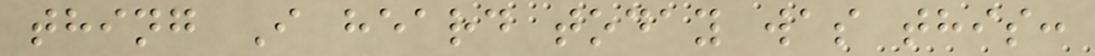thing I heard today was this:
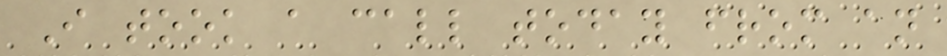I took a call today from an
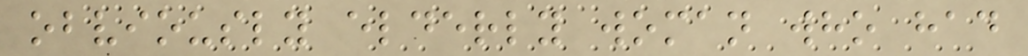obviously elderly woman who had
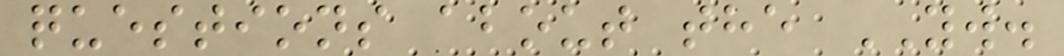questions about the YW.
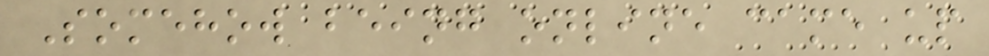Somehow being online came up
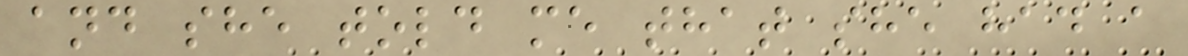and she told me that she had a
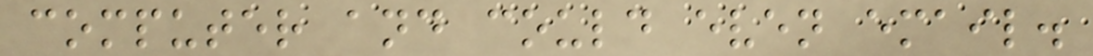computer and could even email.
